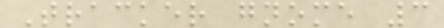Tracker gnome 3
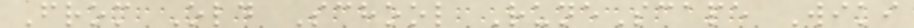From Old School RuneScape Wiki
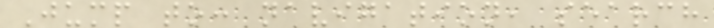Jump to: navigation, search
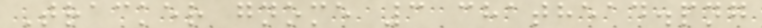Tracker gnome 3 chathead.png
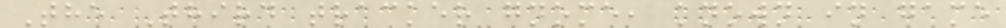The Third tracker gnome, known in game
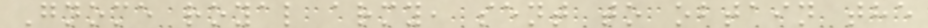Gnome royal army, sent to obtain the
